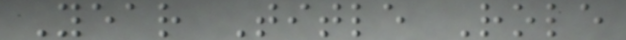Year Title Role
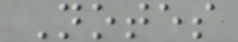Notes
